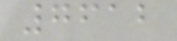7612
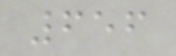656
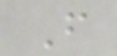F
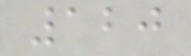120
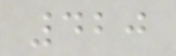420
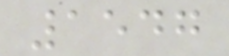1547
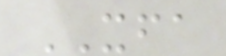XFA
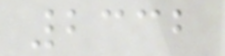2332
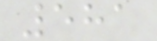581
